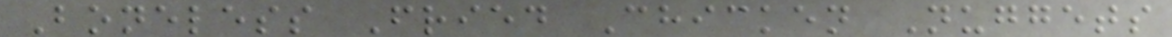Boneless Fried Chicken Nuggets
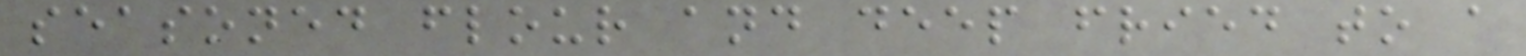seasoned flour and deep fried to a
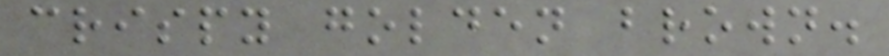crispy golden brown.
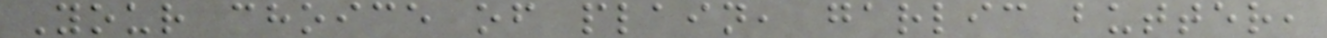Your choice of plain, garlic butter,
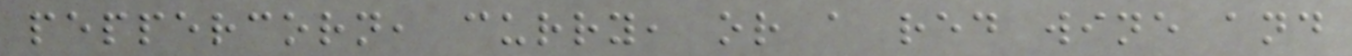peppercorn, curry, or a red wine and
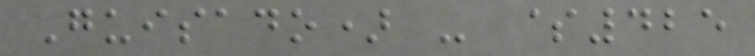Guisado) - $425
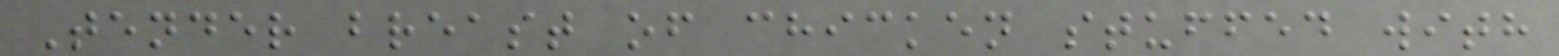Tender breast of chicken stuffed with
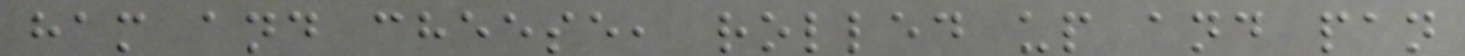ham and cheese, rolled up and pan
